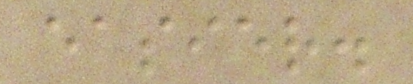easier.
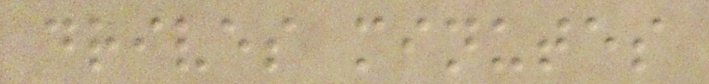drives minutes
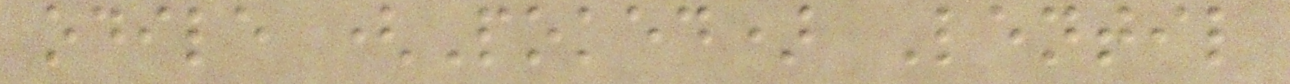odile (Poked) Lentil
